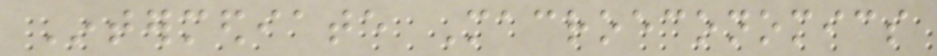Intermediate Macroeconomics
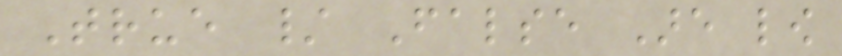True / False Are low
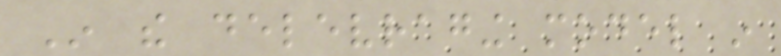In the delevraging model in
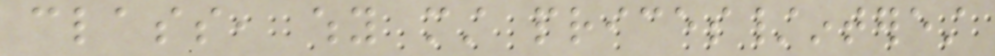class, why must prices/interest
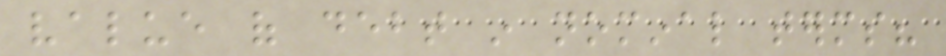value of debt in nominal terms?
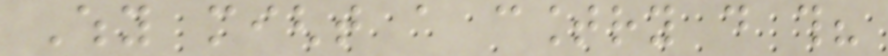Why might a country do this?
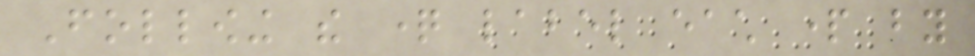Following the question label each part by
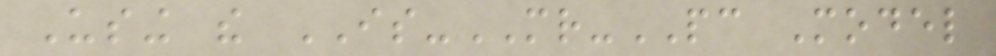Using the IS-MR-PC Model
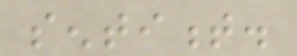sentiment.
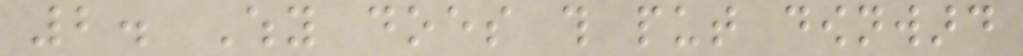2. Why does this put downward
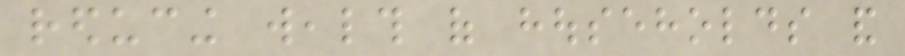reducing wealth of households and
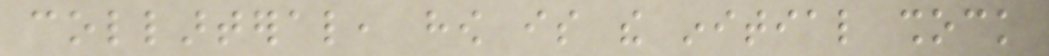collarteral, how is the initial shock
